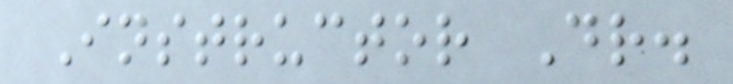Instructor Dr.
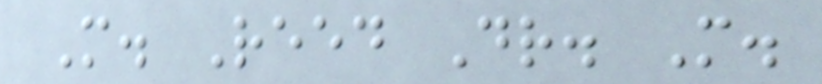M. Reed Dr. M.
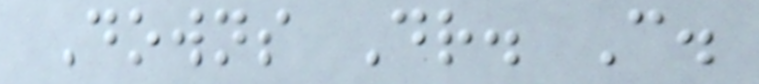Downs Dr. C.
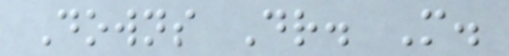Downs Dr. M.
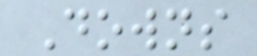Downs
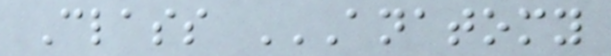Class ANATOMY
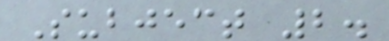Subject 2.
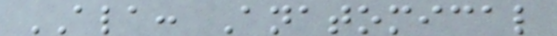ALA: Anatomical
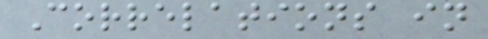Correlations in
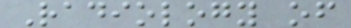Radiology of
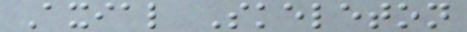Axial Skeleton
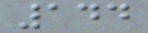144
